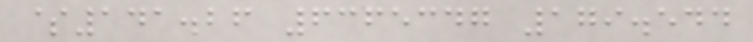$141.26 6365347 179.544
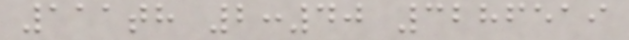111th 2:40 3286519
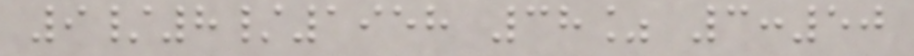9/8/1958 38% 3:50
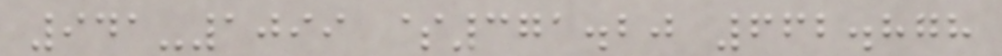941-1099 $371.20 662.878
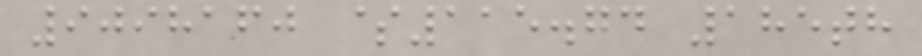9098160 $115.74 185th
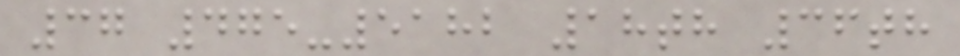37 475-5182 18th 36th
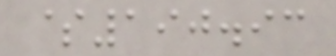$190.93
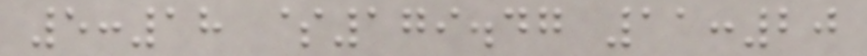5:18 $179.47 11:20
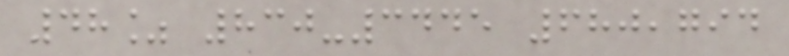48% 830-3445 680,794
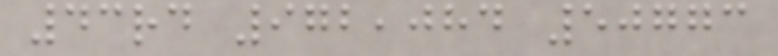43rd 972,084 50773
